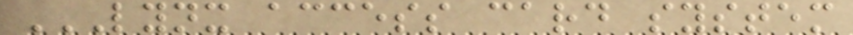LYNX ACCESS CARD SYSTEM
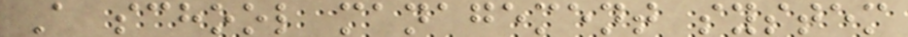A school management system
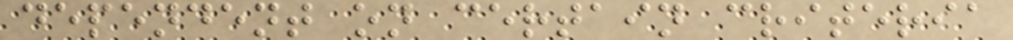dependent on certain criteria
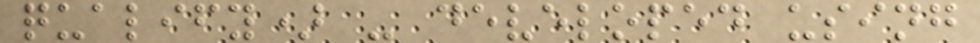qualify) - developed using
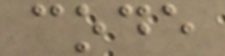code
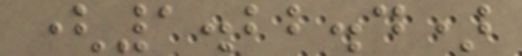(1.22.4)
